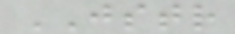JSTR
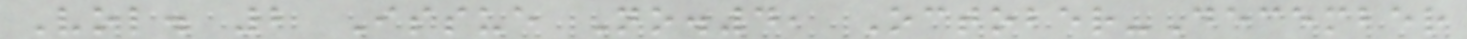Vol. 2 Issue No.4, October-December
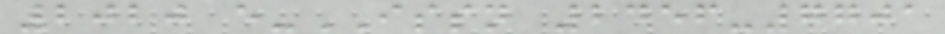2020 e-ISSN 2456-7701
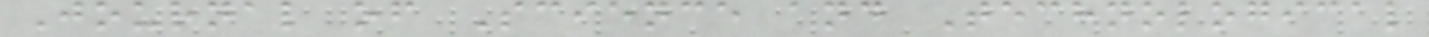Journal of Science and Technological
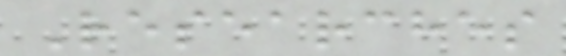Researches
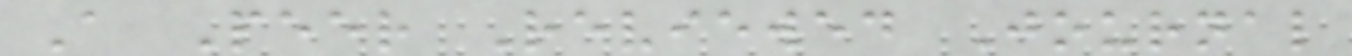A Peer Reviewed Journal
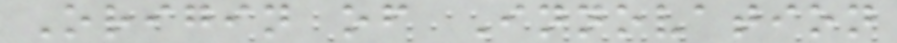Origin of Innovation
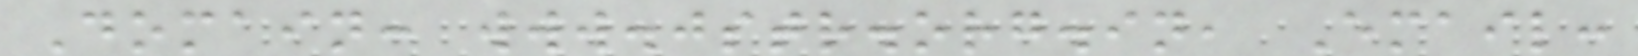Domain: www.jstr.org.in, Email:
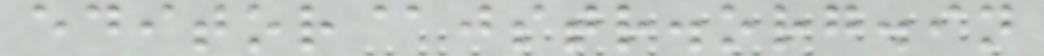editor@jstr.org.in
